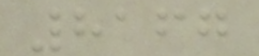8167
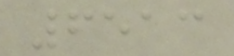6513
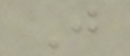J
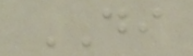DI
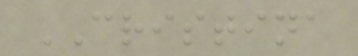CRISTINA
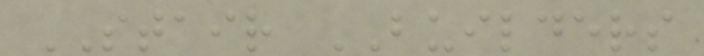STAIR BUILDERS
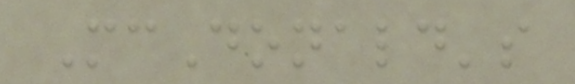McDonald's
